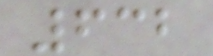632
